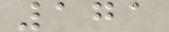171
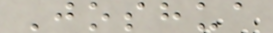Joshua
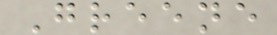Greene
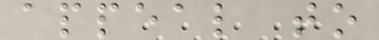appeal to
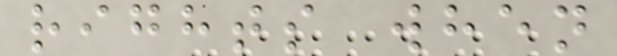rights when
